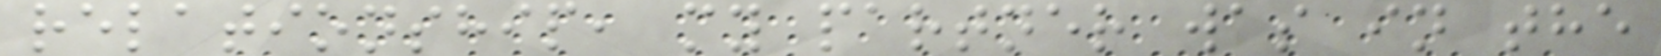relationship, my partner was in the
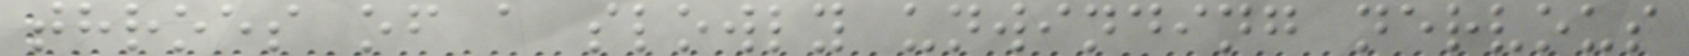throes of a slowly unwinding nervous
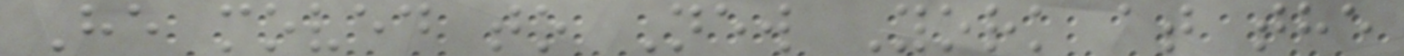He moved to New York at the
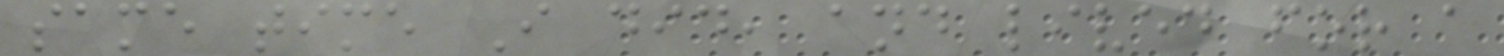same time I did, and lived for a
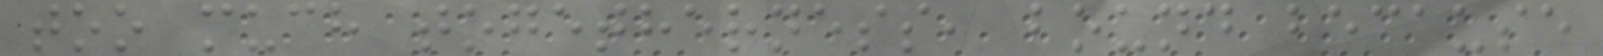too much togetherness, bound because
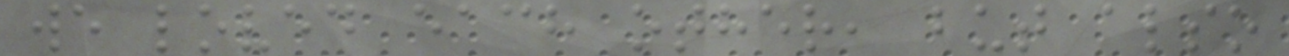we loved each other, but also
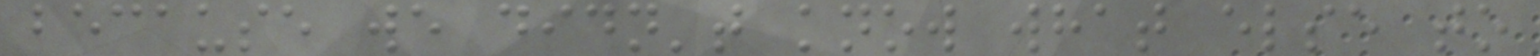because we didn't know what else to
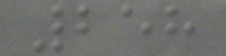258
